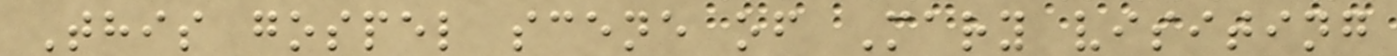This gospel scene of Mary visiting
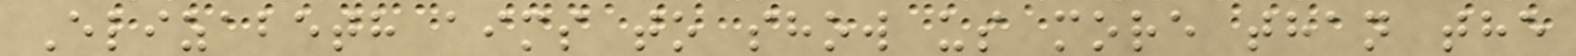Elizabeth aims to show us more than the
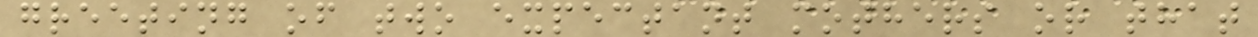greeting of two expectant mothers or that
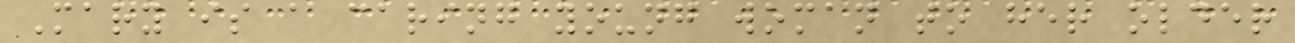Mary is a caring young woman to her older
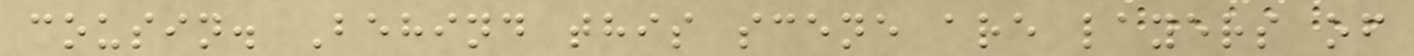cousin. Behind this scene are layers of
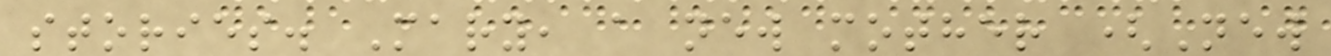stories. Mary, a new mother (New
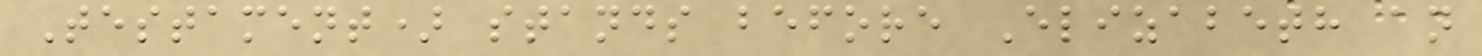Testament) stands before Elizabeth an
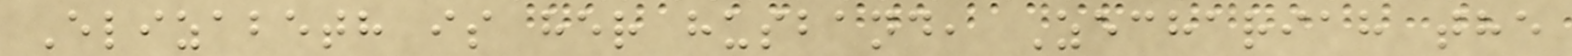Elizabeth is her husband, Zechariah the
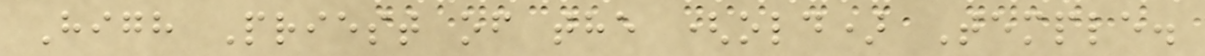High Priest of the (old) Temple.
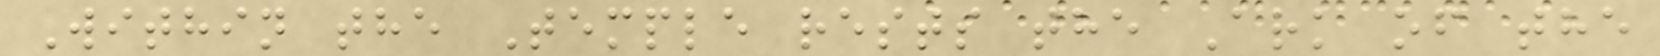Within the Temple rests the Ark of the
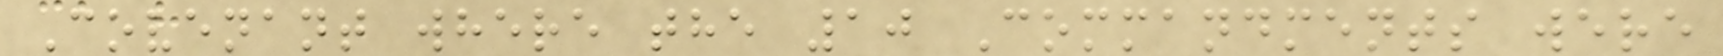Covenant where the 10 Commandments were
